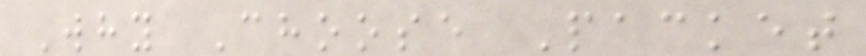Why Choose Packet
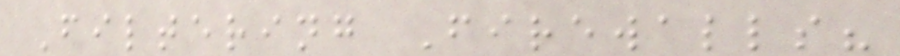Filtering Firewalls?
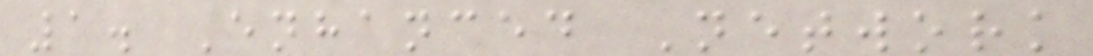1. Enhanced Network
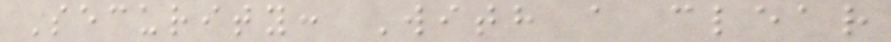Security: With a clear
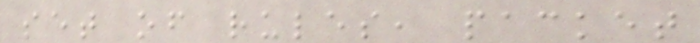set of rules, packet
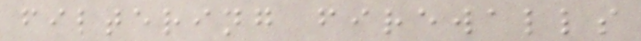filtering firewalls
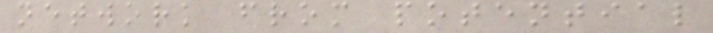network from potential
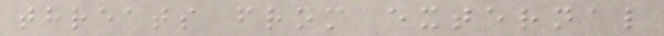threats from external
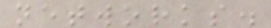networks.
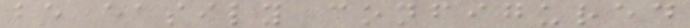be easily configured
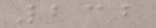232
